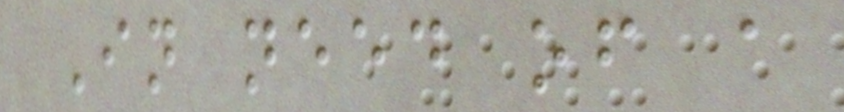In need of a
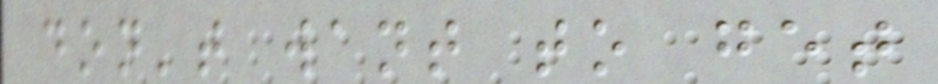don't want to get
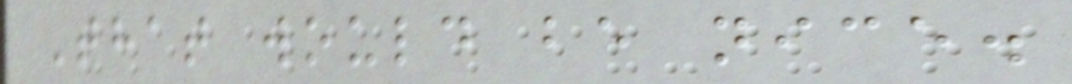That would be nice.
